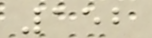152
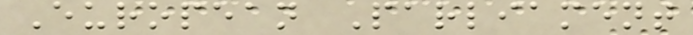European Parliament
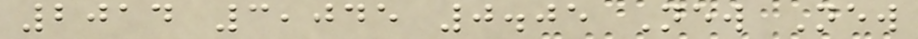2014 3,045 0.05 New New
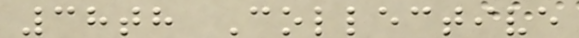38th Collective
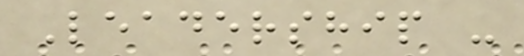Leadership -
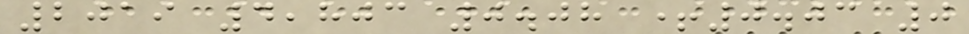2019 4,803 0.08 +0.03 0
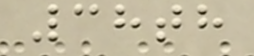38th
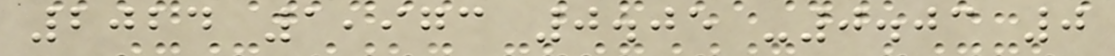2024 1,973 0.05 -0.03 0
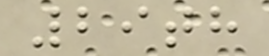29th
